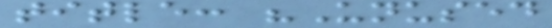title: "Unused
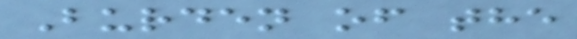Burden of the
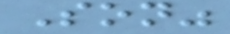Son"
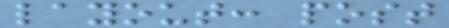layout: post
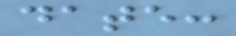date:
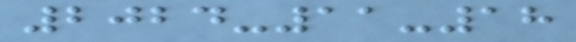2024-11-18
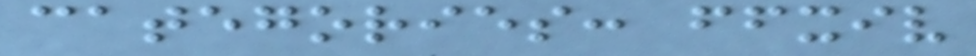categories: ffxiv
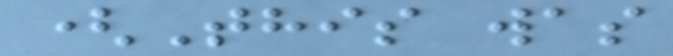(This was
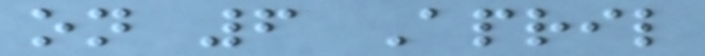on 6 April
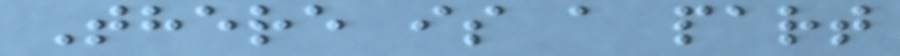There is a part
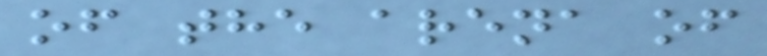of the arena of
